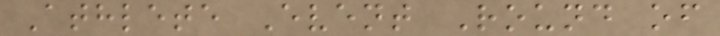Athlete Event Round of
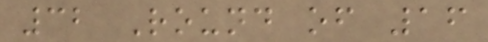32 Round of 16
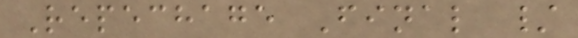Repechage Final /
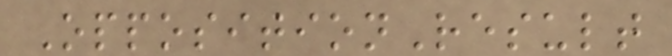OppositionResult
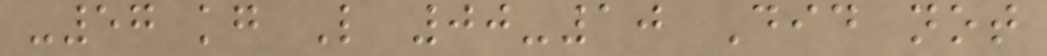-57 kg L 00-10 Did not
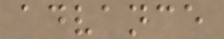advance
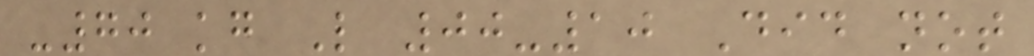-70 kg L 00-10 Did not
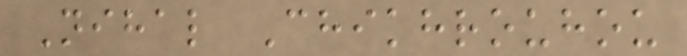Nihal Chikhrouhou
